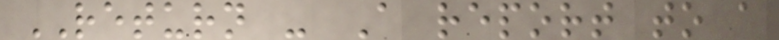RETURN - A report to a
